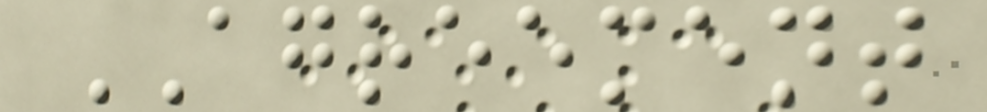AGREEMENT
